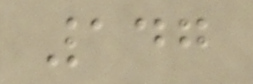147
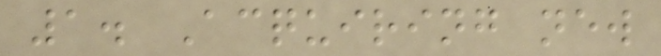1. Acquiring new
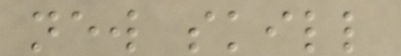new skill
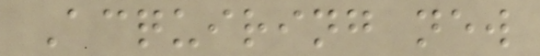Acquiring new
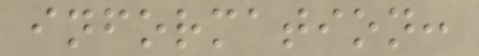information:
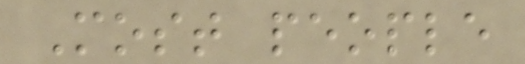Most people
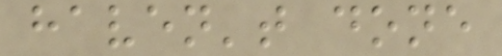haven't done
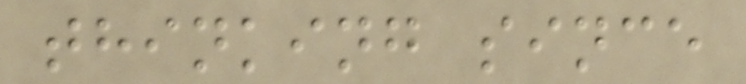thinking since
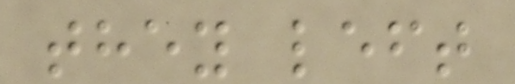they left
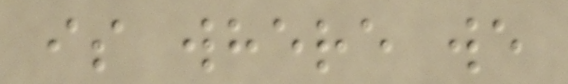is where we
